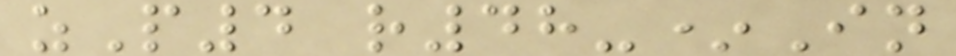zP4 r48-*In
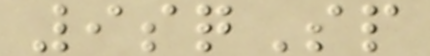9sqSp
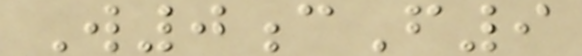W0cF9
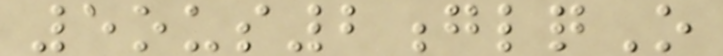5ous2glqO
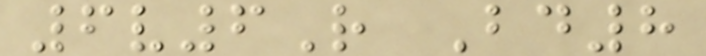6v6R Bd8
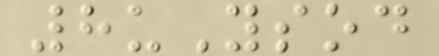8uYsod
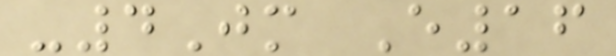-4Jm E16
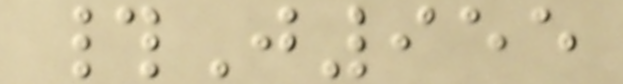#J955
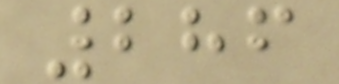286
